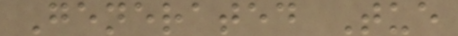Generated Tue
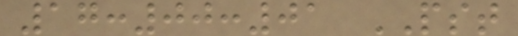17:00:01 PST
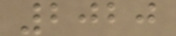2020
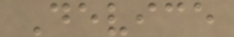Device
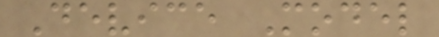Device Model
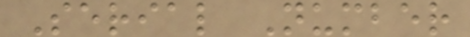Serial Number
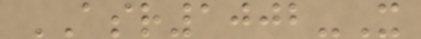ASR1002-X
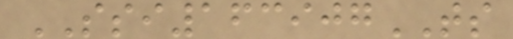SSI163907TS
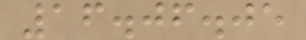16.06.05
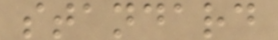standard
